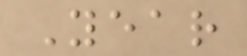Year
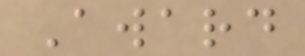Award
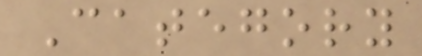Category
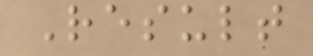Result
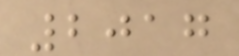2017
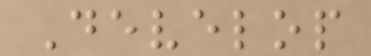Develop
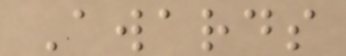Awards
